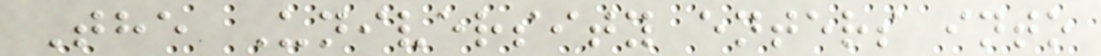The University enters into
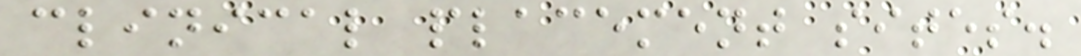clinical placement sites.
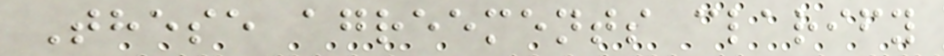These agreements clarify
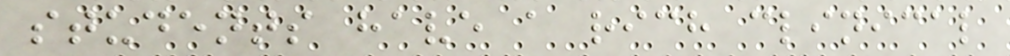students have a rich clinical
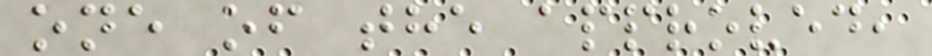one of the approved,
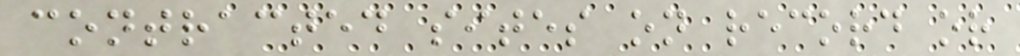contracted sites on record or
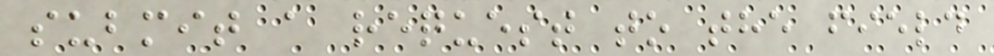submit a request to the field
